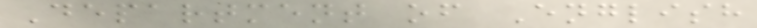Department of English
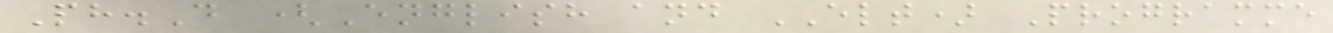Ph.D (English and ELT) Programme
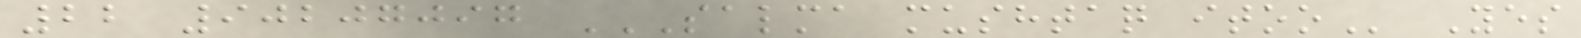22 90207097 SALMA MUSHTAQ ITOO Yes
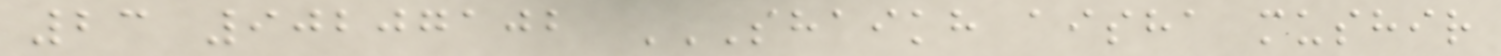23 90207102 SHAIKH AISHA MUSHIR
